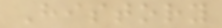History
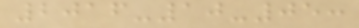2016-10-05:
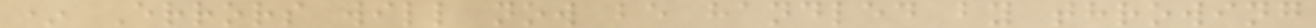* Errors will now be handled by throwing
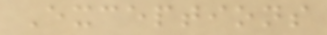Exceptions
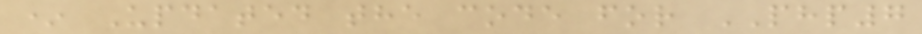* Updated the code for PHP7
